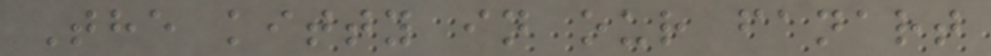The kitty in our fanart
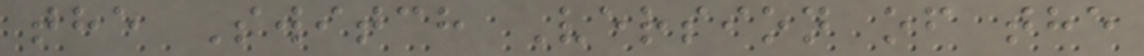the Switch Version of the
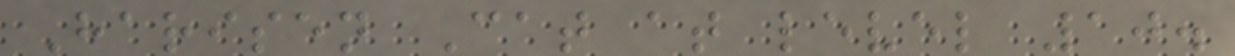Harisen Cat at level 10.
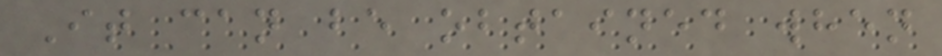It can be obtained when
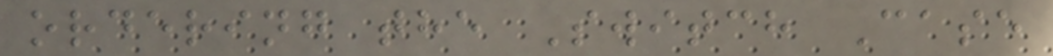ordering the Switch Case
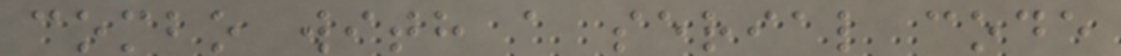combo with a serial code
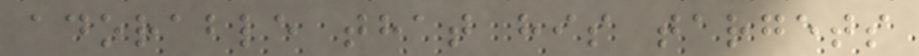adorable that his targets
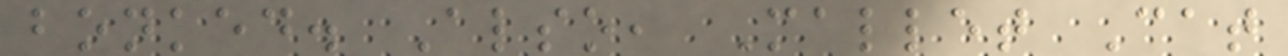bonked. Also, Mallet Cat
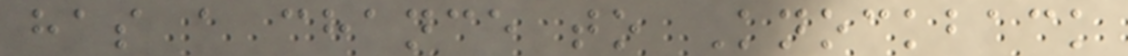has a chance to Knockback
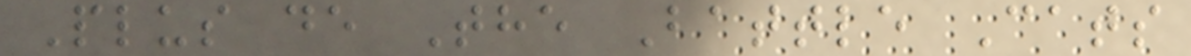Plus de The Battle Cats
